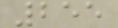255
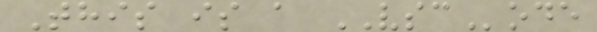This is a VSCode
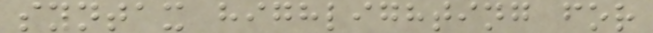syntax highlighting for
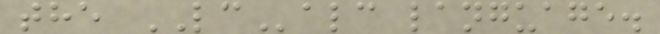the LCalc language.
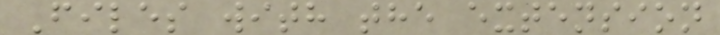Files with the extension
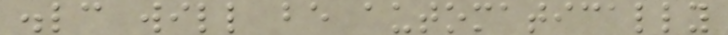.lc will be automatically
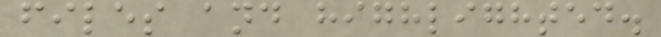files and highlighted.
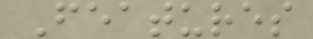Features
